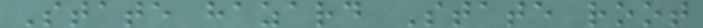State hazard State root
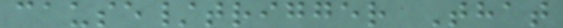cause/trigger That
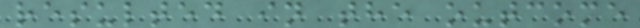resulted in the outcome
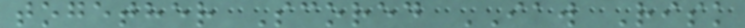together Scored IAW Risk
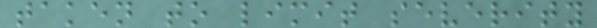taken to limit severity
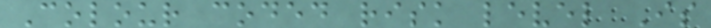Colour coded risk level Is
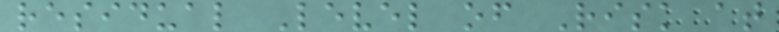residual Level of Risk at
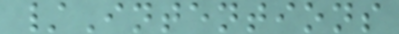/Intentions
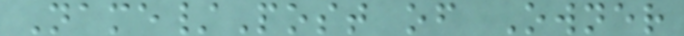Name/Post of Owner
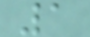1
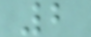2
